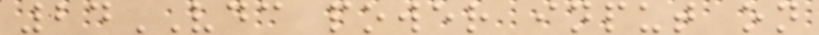24VDC power input on
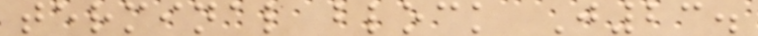terminal block J23.
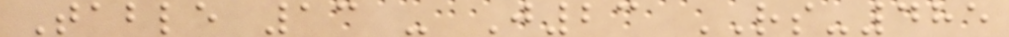Table 13 - J23 RS-485
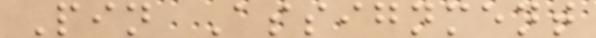Pin Assignment
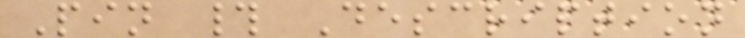Pin # Description
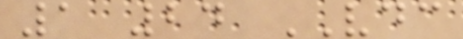1 24 VDC
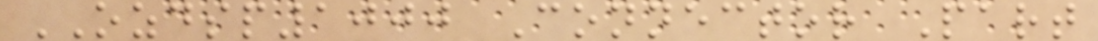OZDSP1000 Connector Part
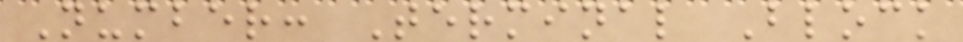Number: Terminal Block
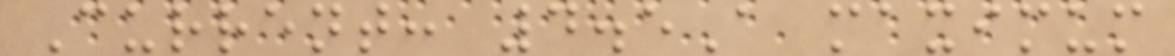Current: 4.5A maximum
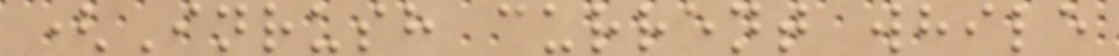(Inrush current while
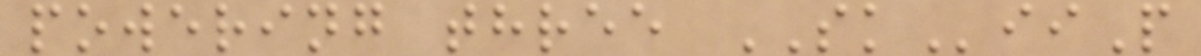powering three SKiiP
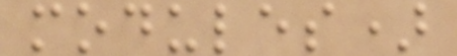modules)
